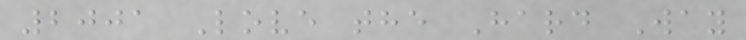2001 Love the Hard Way
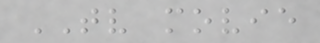TV movie
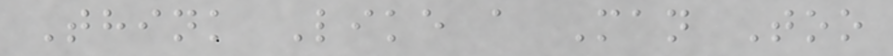Think Like a Man Too
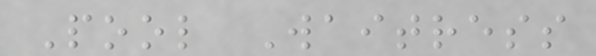Pool Waitress
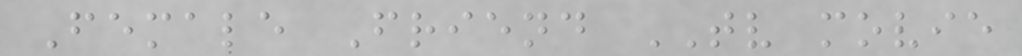Female Friend TV movie
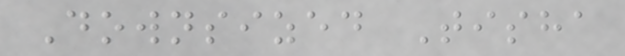Downsized Tisha
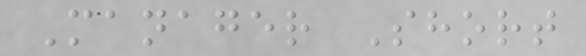Manager Short
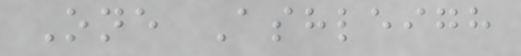One Ashleigh
